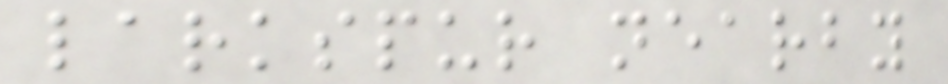larkspur nearby
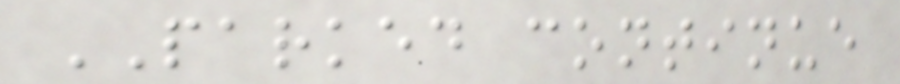PARKED continue
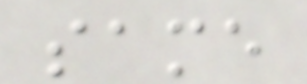same
